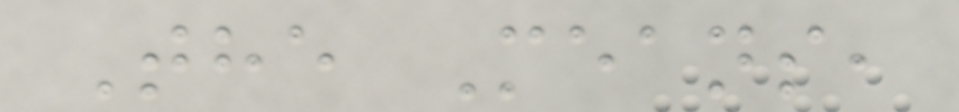The Means,
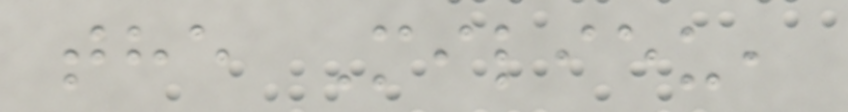the Milieu,
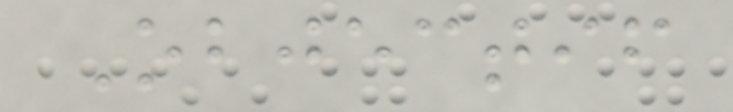Objectif
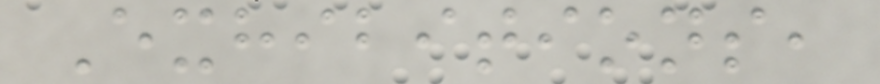Exhibitions,
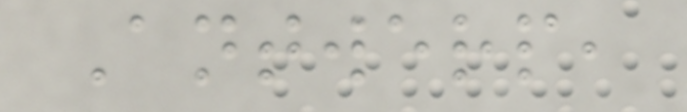Antwerp,
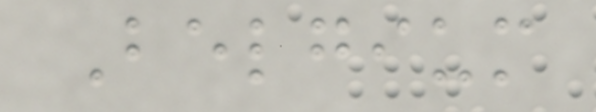Belgium
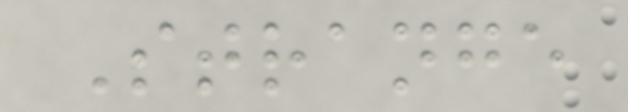Strange
